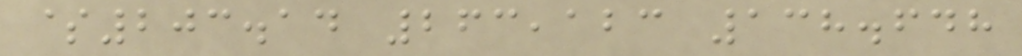$203.14 263,123 138.648
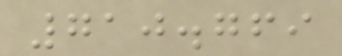710.769
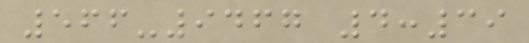566-9467 4:39
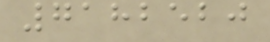7182520
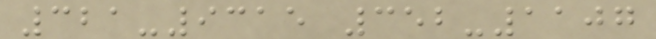321-9315 352-1107
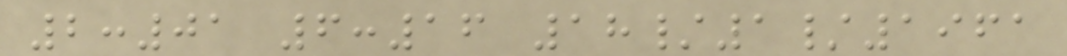2:01 6:16 18/1/1961
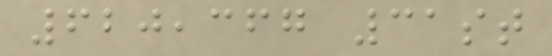620,367 31st
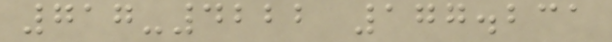717-4222 177.231
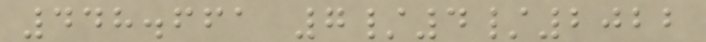448.661 7/4/2022
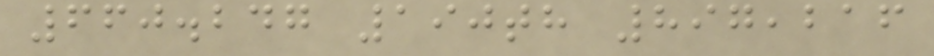660.247 190th 897,216
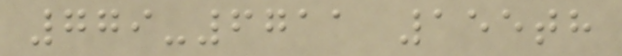779-6711 155th
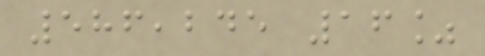586,245 16%
